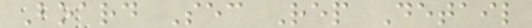Board Sec Rep Detail
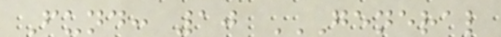Fund: 10 GENERAL
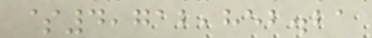$4,712,852.21
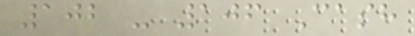102 - 106 Cash
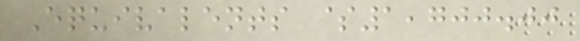Equivalents $1,700.00
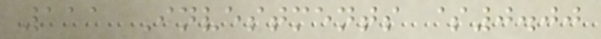111 Investments $0.00
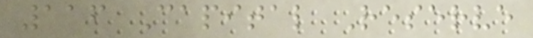116 Capital Reserve
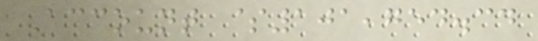Account $101,754.34
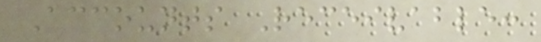Accounts Receivable:
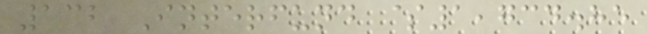132 Interfund $1,734.85
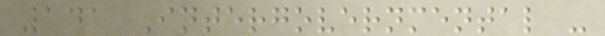141 Intergovernmental -
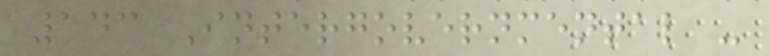143 Intergovernmental -
